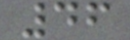46
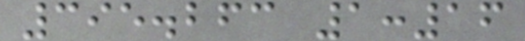395.263 1:16
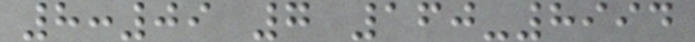8:09 7 160-8994
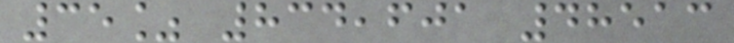35% 834,601 48513
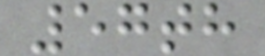57th
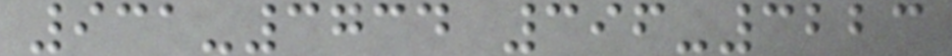931-3734 396-3223
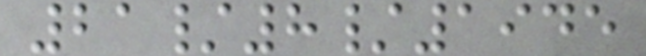21/8/1945
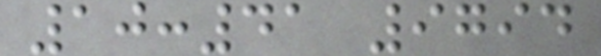10:41 9794
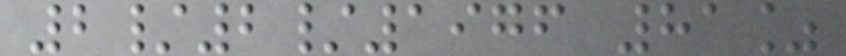2/2/1976 81%
